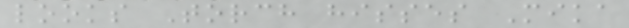looks Torch hisses Mika
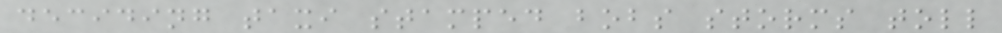deciding taxi stamped bobs storms toll
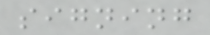signing
